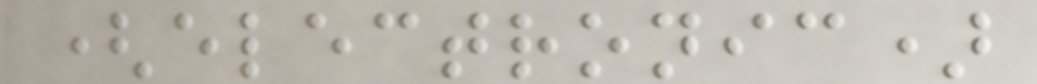(electronic)
